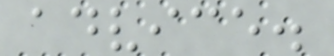advice.
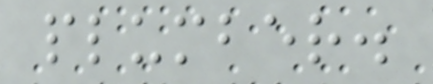plumber.
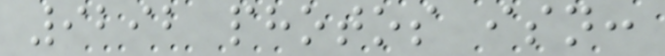9292 photos isn:
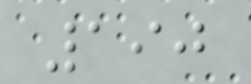190
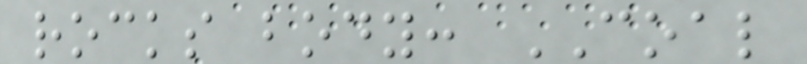rocks body: COAL
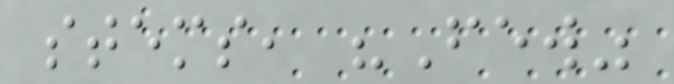stems, "Few"
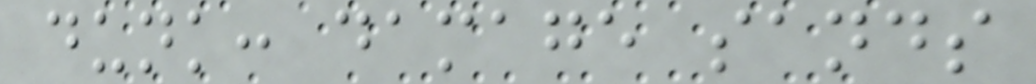dunk: damage sands
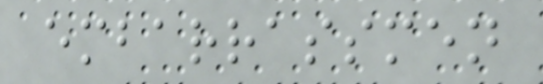embarrassmen
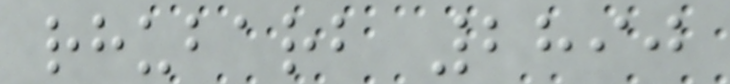rhubarb 2890
